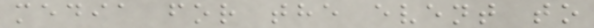media for the event to
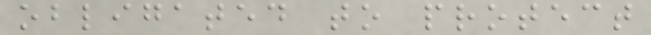obligated to protect
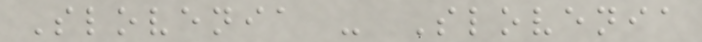Slovenia - Slovenia
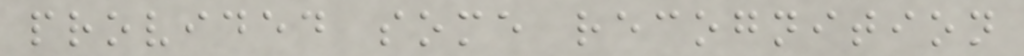provided some recognition
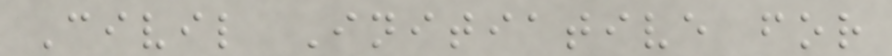Civil Initiative for
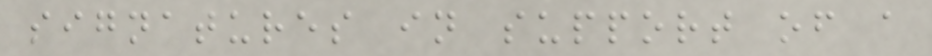signatures in support of a
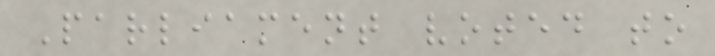Parliament voted to
